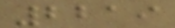2219
